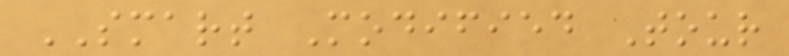SMART Modified Tour
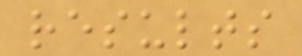results
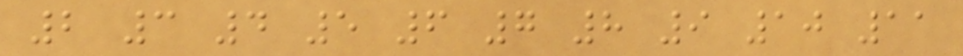2 3 4 5 6 7 8 9 10 11
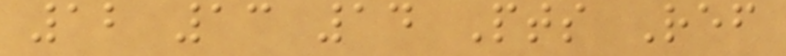12 13 14 Pts Ref
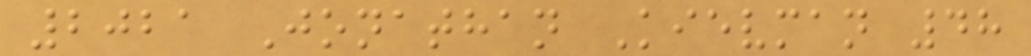2021 Jonathan Kievman 48
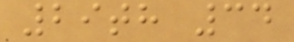29th 34
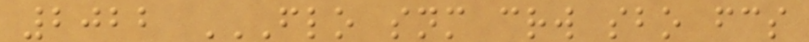2022 FLO SNM CRW SBO FCS
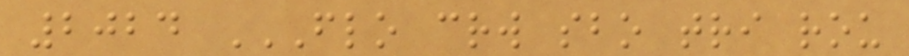2024 FLO CRW SBO TRI ROU
